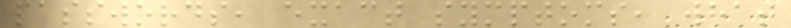passwords, exact symptoms, what
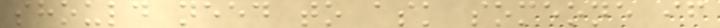should need to ask someone if
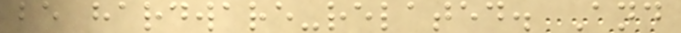be hardware-related. And
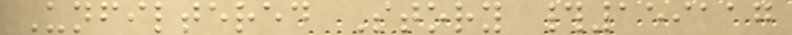Unfiltered Story #159117
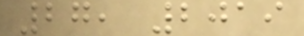27, 2019
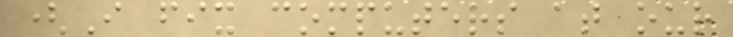(I fix computers at our
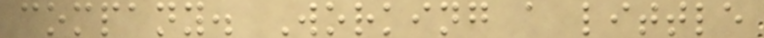company. Working a little
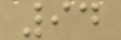94
